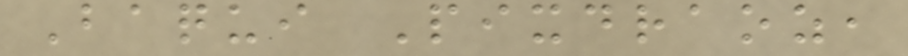Baqui Pixdraoz,
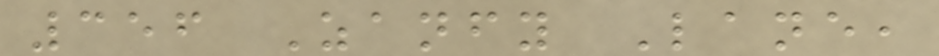356 Zanfy Lane,
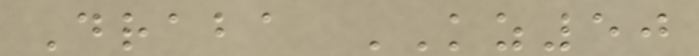Draba KZ50
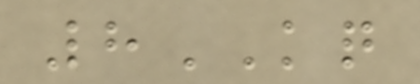8KQ
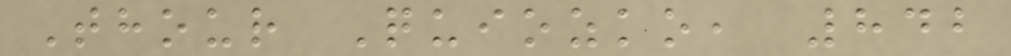Thour Quiozko, 842
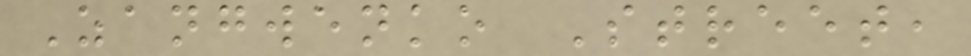Zangwenko Street,
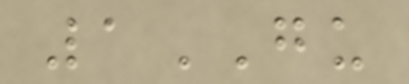1GU
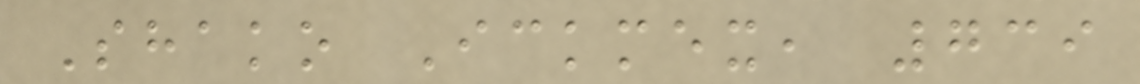Shako Ickmex, 739
